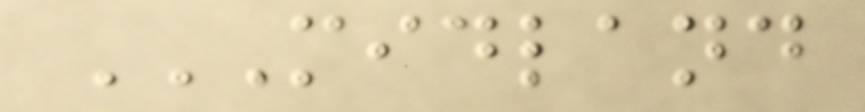MIDLAND
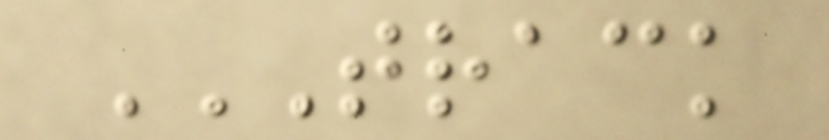TRACK
